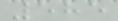585
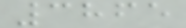3865
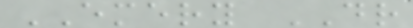EMERY DR
